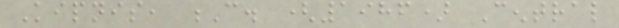Kipnis, C. (1986) Central
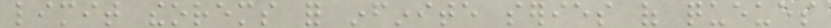limit theorems for infinite series of queues
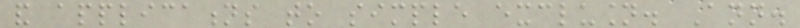and applications to simple exclusion. Ann.
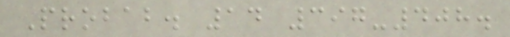Probab. 14 397-408.
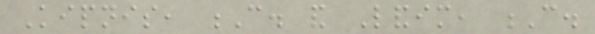Kipnis, C. and Landim, C.
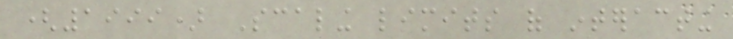(1999) Scaling limits of interacting
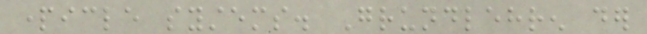particle systems. Grundlehren der
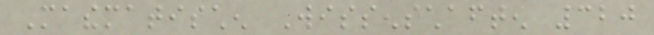Mathematischen Wissenschaften 320
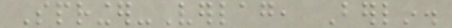Springer-Verlag, Berlin.
